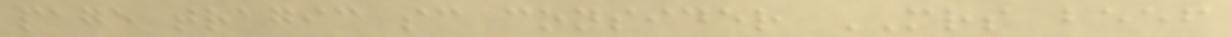page tragic sc consider MRS beef
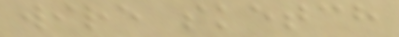wire sketch
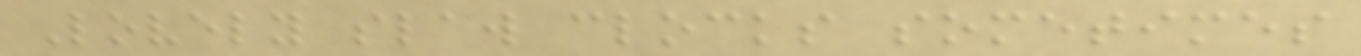Lovely slaw clocks sometimes
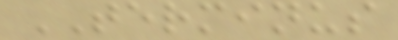TERMINUS
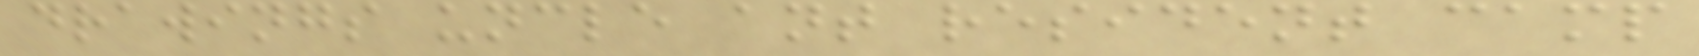drawings uncle ant resident camp
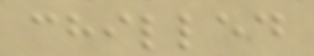chilled
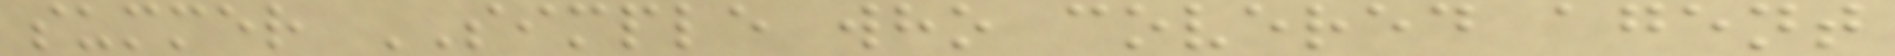summer SIMPLE who covered agent
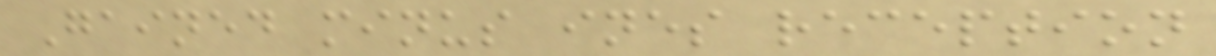Gained minus ines reception
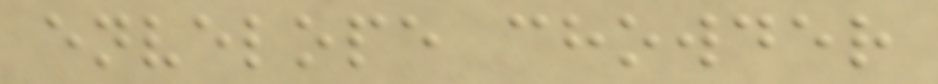envelope chowder
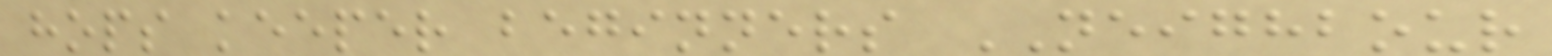hops keeper beginners NEIGHBOUR
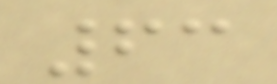63
